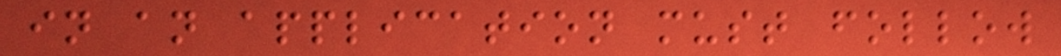in an application must follow
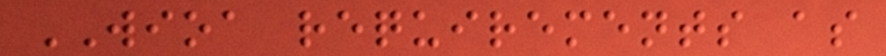WIOA requirements as
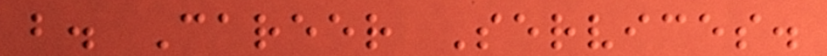b. Career Services.
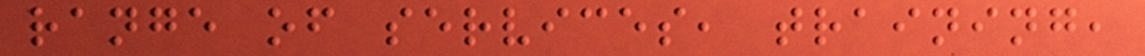range of services, training,
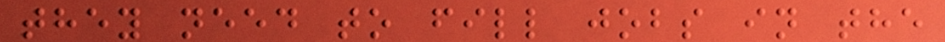they need to fill jobs in the
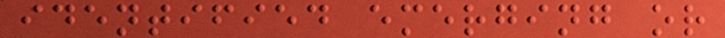identified emerging or
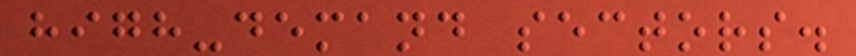high-demand sectors.
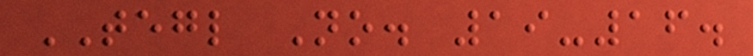TEGL No. 19-16.
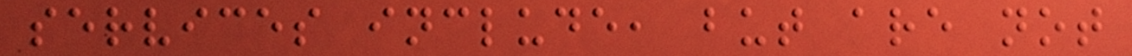services include, but are not
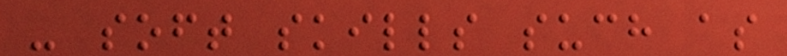- soft skills such as
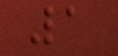1
